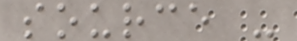source -
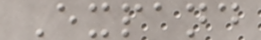Expand
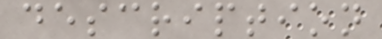description
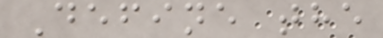Define the
